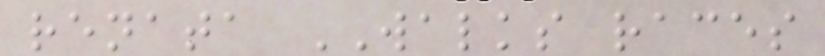renata WALKS races
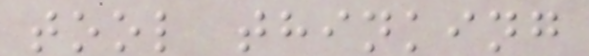tool thinking
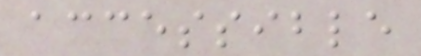accessible
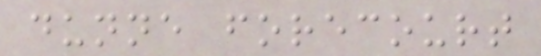dunne forecourt
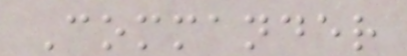Commander
